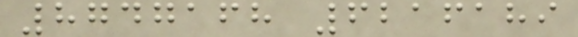8747168 6216189
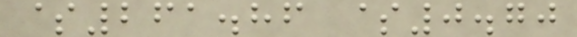$261.86 $0.70
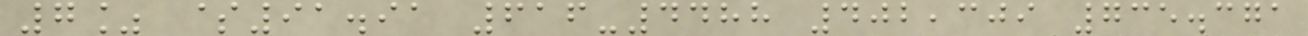7% $91.91 616-4488 402,309 735.371
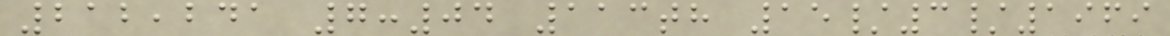212,241 7:04 113th 15/3/1969
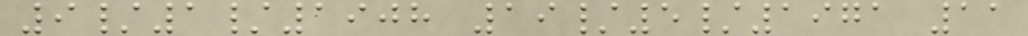9/1/1908 19/5/1971 11
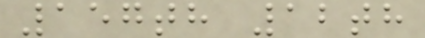157th 12th
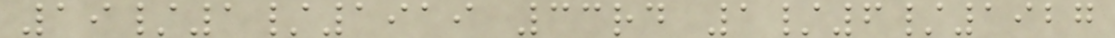19/1/1919 33rd 1/6/1927
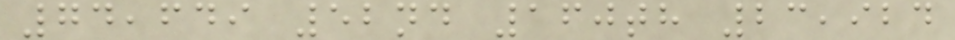74,649 52nd 160th 23,924
